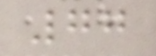77
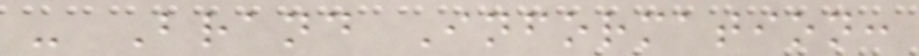- Brand Information:
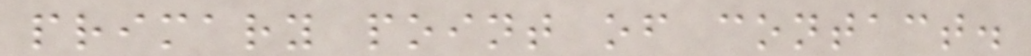primary point of contact.
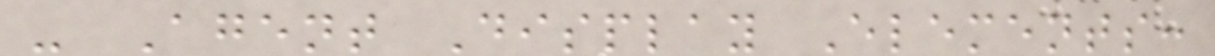- Agent Display Elements:
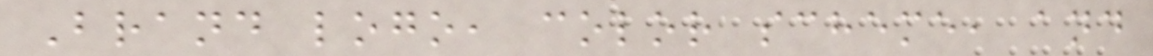Brand logo, color scheme, and
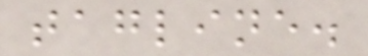tagline.
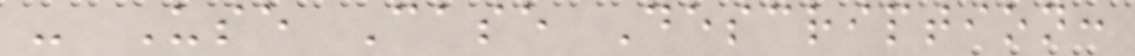- Use Case Description:
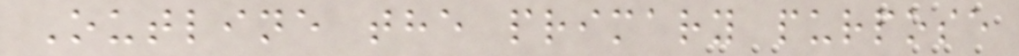Outline the primary purpose
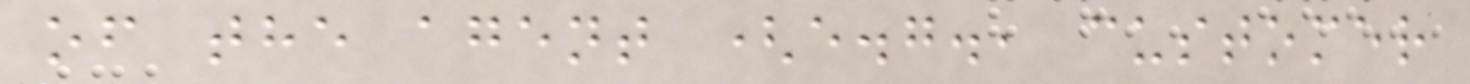of the agent (e.g., customer
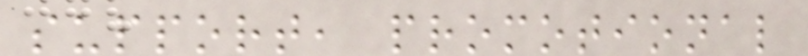support, promotional
